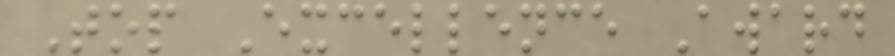Top Excellence Award
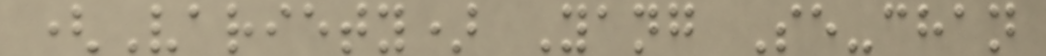(Variety) Yang Se-chan
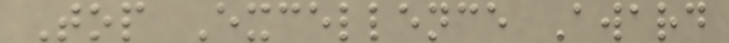Top Excellence Award
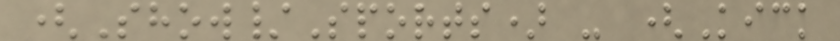(Show/Sports) - (Kick
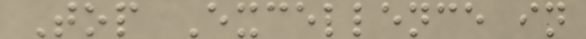Top Excellence in
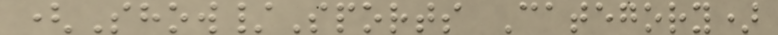(Show/Sports Category)
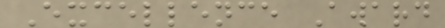Excellence Award
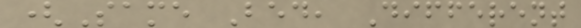(Same Bed, Different
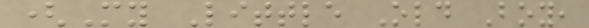(My Little Old Boy,
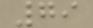79
